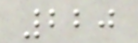220
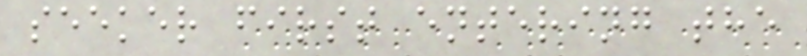seeker first entering the
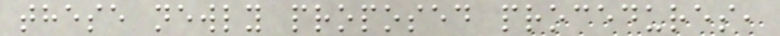these newly proposed procedures,
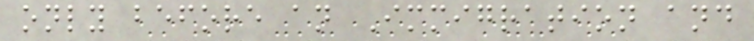only before an Immigration and
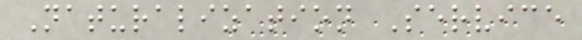Naturalization Service
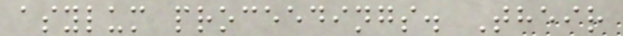asylum proceedings. Their
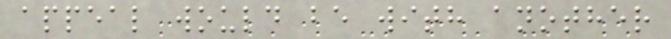appeal would be with another
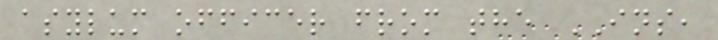asylum officer from the INS,
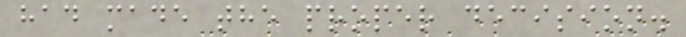had made the proper decision.
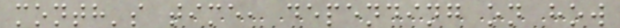month's time, depending on how
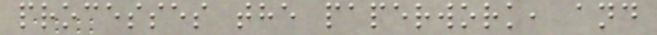processes the paperwork, and
